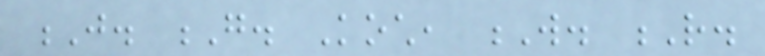J. G. Koch, W. R.
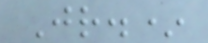Jr.*
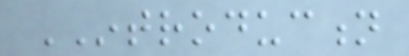INTRODUCTION
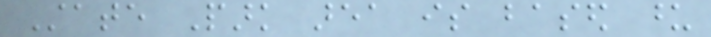State Park area is based upon
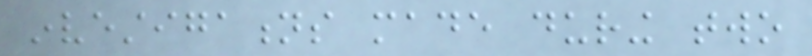investigations made during two
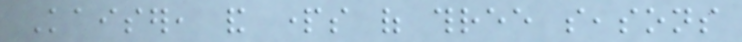Kaiser, and parts of three seasons
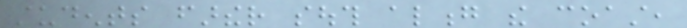students farther south along the coast,
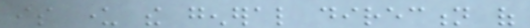is under the general direction of
